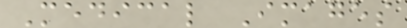Medical Images
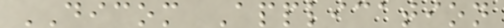DICOM Application
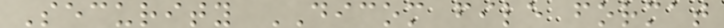Security DICOM file format
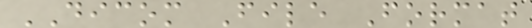DICOM File Format
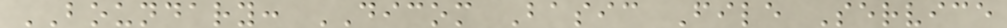BOUNDARY: DICOM Basic File Service
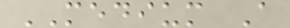MEDIUM A
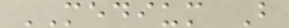MEDIUM B
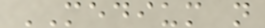MEDIUM n
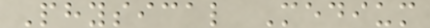Physical Medium
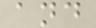and
